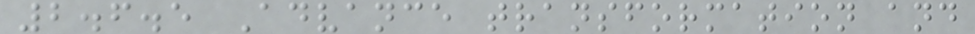2.6.5 Advance transformation and
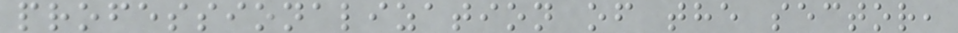professionalization of the sector,
